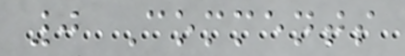0 Comments
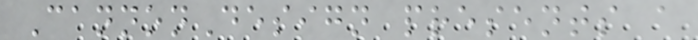CannonDesign presents a
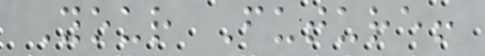Your Future!
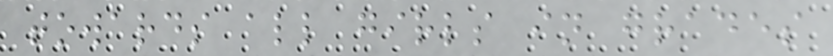towards all girls in grades
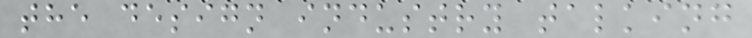the design industry talking
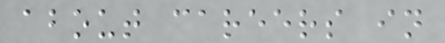about careers in
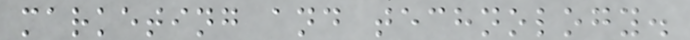marketing and technology.
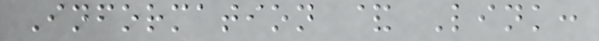Information & Link:
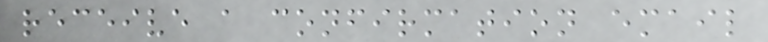receive a confirmation email
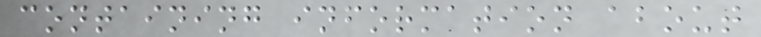containing information about
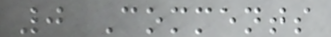0 Comments
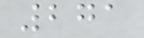271
